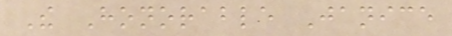The Honorable Janice
